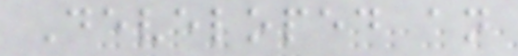Developed an
